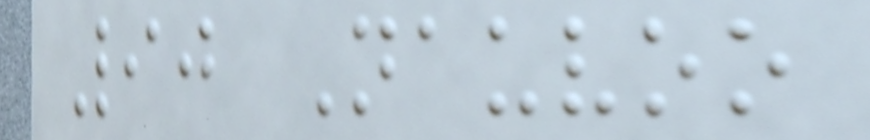90 Nauvoo
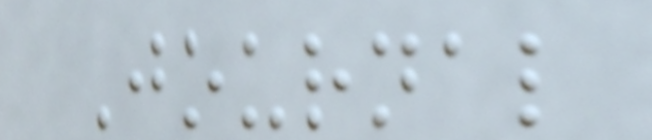Journal
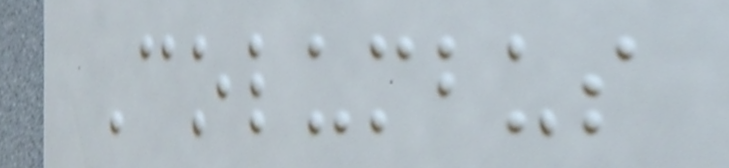Columbus
